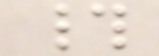#
